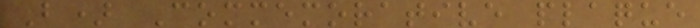B) Commemorative plaque
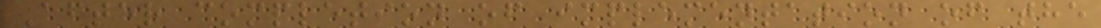After completion of implementation of the
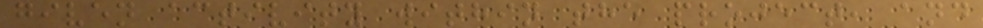given activity within the project, and
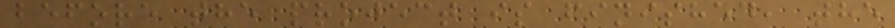before the project is finished, the
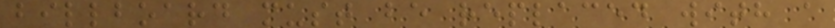billboard must be replaced with a
